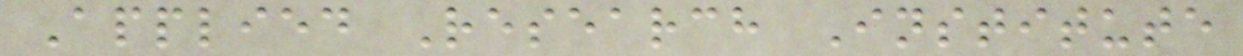Applied Research Institute
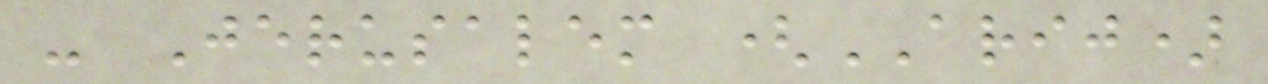- Jerusalem (ARIJ)
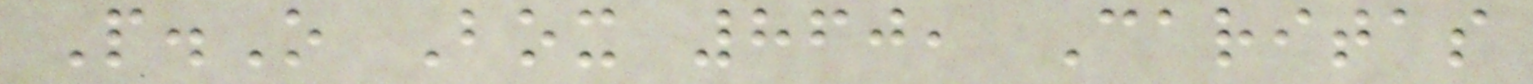P.O Box 860, Caritas
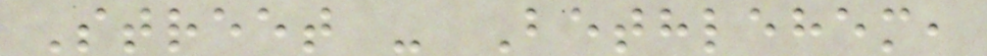Street - Bethlehem,
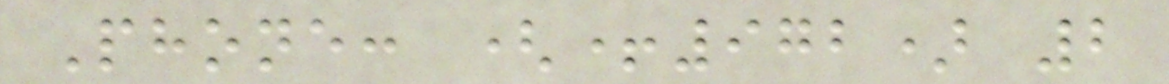Phone: (+972) 2
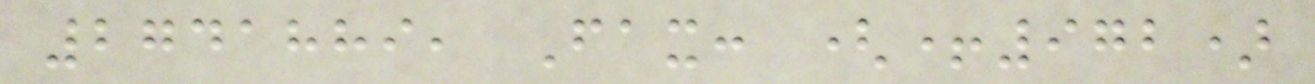2741889, Fax: (+972)
